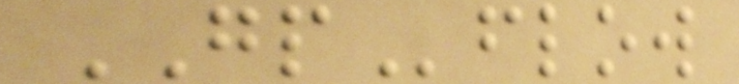GPflow
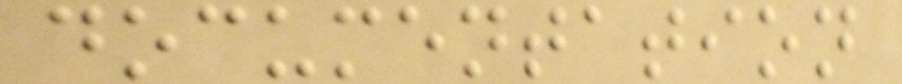documentation
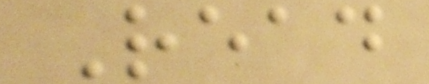Read
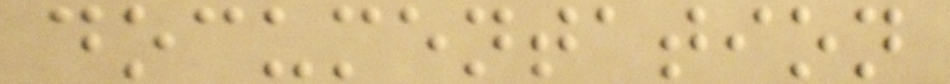documentation
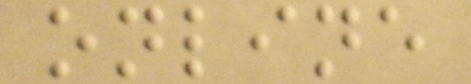online
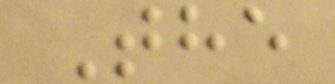The
